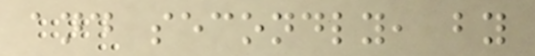and secondly, by
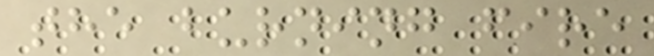the burning fire
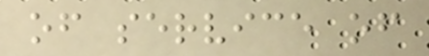of service of
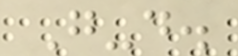G-d.
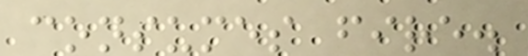consumes fire.
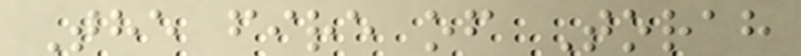The fire of Torah
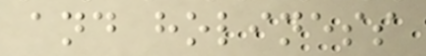and holiness
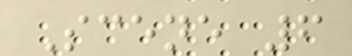Scene 6
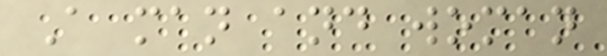A man and woman
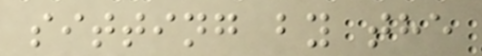sitting by the
